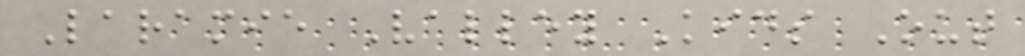Laramie Valley Kids Out
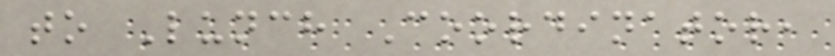to Lunch Coordinator,
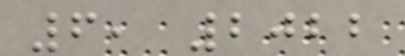6, 2022
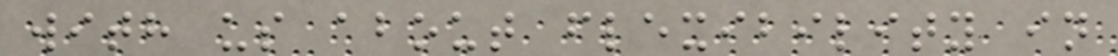with us about flexibility in
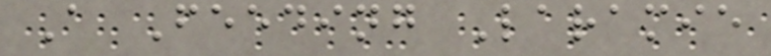A Feeding Laramie
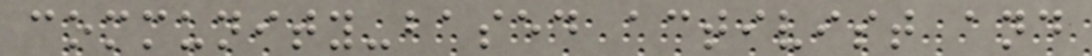community-based activist and
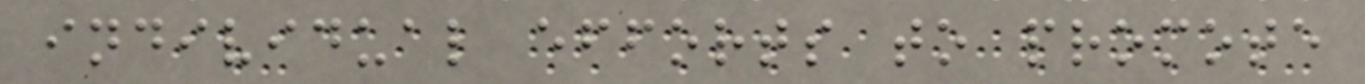individual efforts to promote
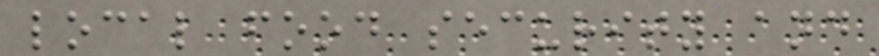local food security and
